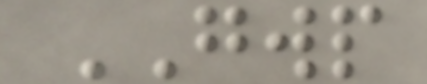GWP
